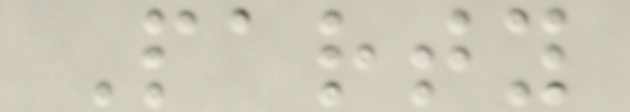Party
